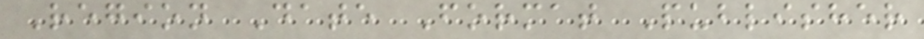Region Date Format Publisher
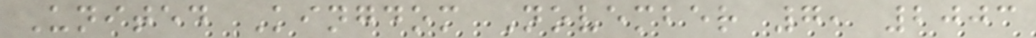United Kingdom November 7, 2003
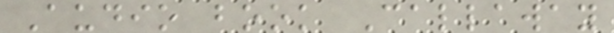Audio book Callaway
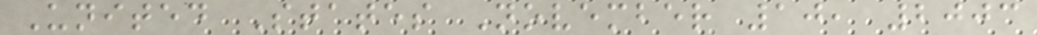United States November 10, 2003
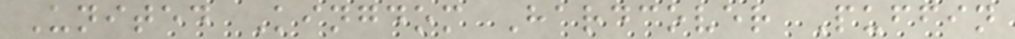United Kingdom Hardcover Puffin
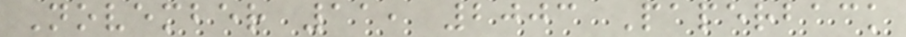November 11, 2003 Paperback
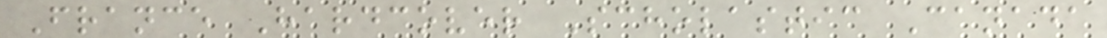France Hardcover Scholastic Canada
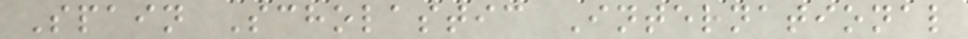Spain Scholastic International
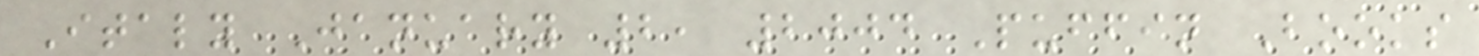Italy January 2, 2004 Puffin Books
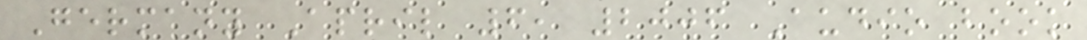Germany April 6, 2006 Audio book
